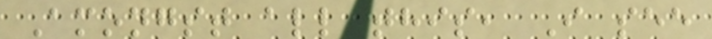Amongst all this, I see
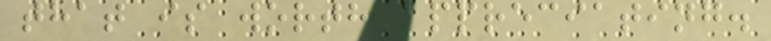that is worth appreciating.
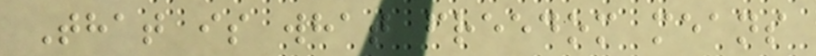That is what freedom means
